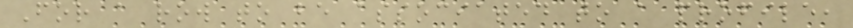For a row to be associated to a profile,
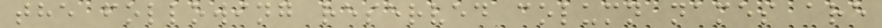the following reserved column names are
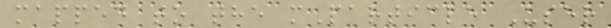mapped to the mParticle User
